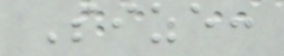Size:
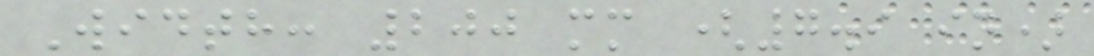Width: 200 mm (7.9 in)
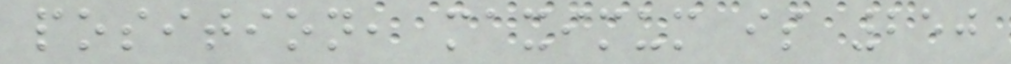position, maximum is 250
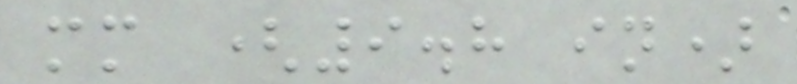mm (9.8 in)
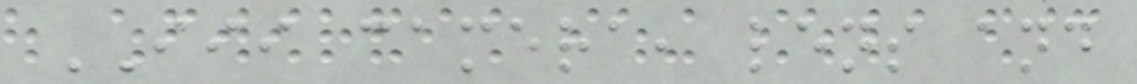III camera, lens and
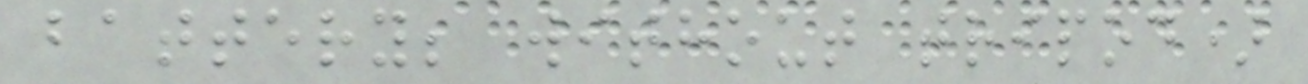battery; without tripod)
